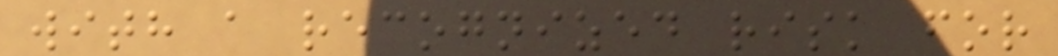with a recognized risk for
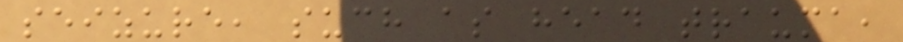seizure, such as head trauma,
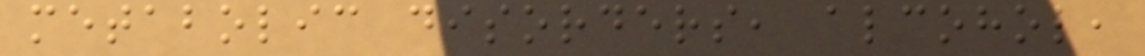metabolic disorders, alcohol,
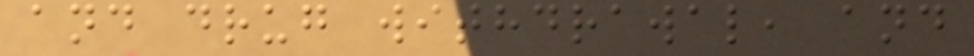and drug withdrawal, and
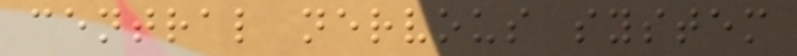central nervous system
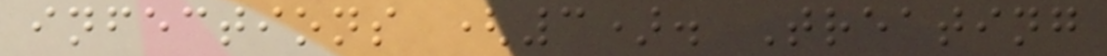infections (3). Treating
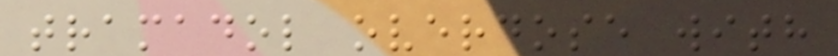tramadol overdose with
